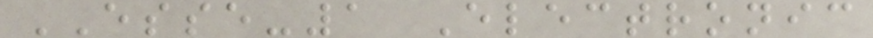ESSE-1 Electronic
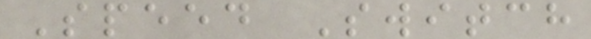Speed Switch
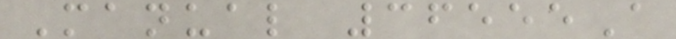Manual 36555A
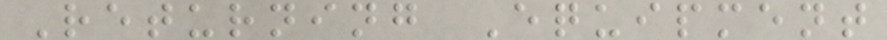Returning Equipment
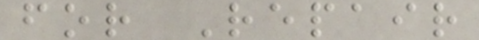for Repair
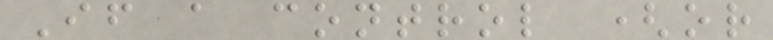If a control (or
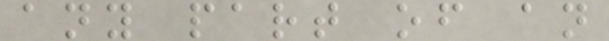any part of an
